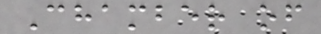Chamber of
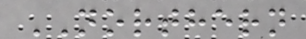NORTHERN
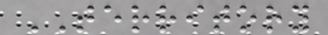TERRITORY
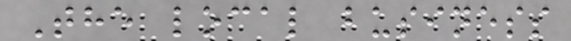The local business
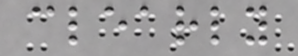clearly
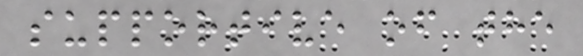supportive of the
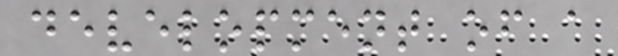development of a
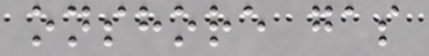onshore gas
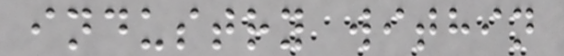industry within
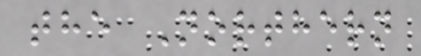the Northern
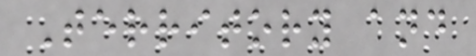Territory and
